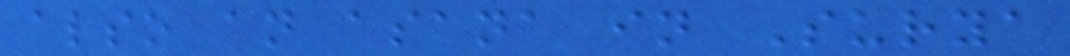also an asana in Surya
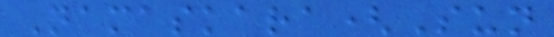Namaskara(Sun
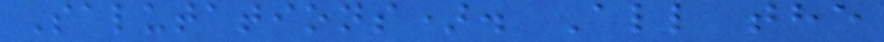Salutations). All the
